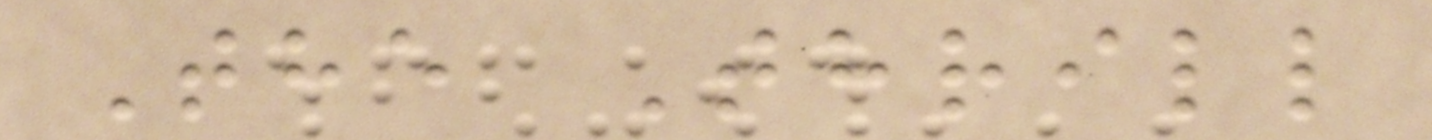The Thrill
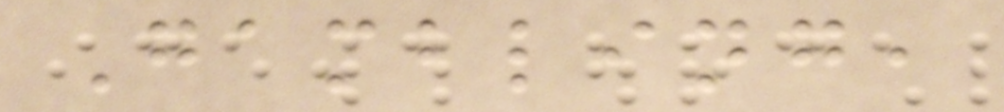Gambling,
